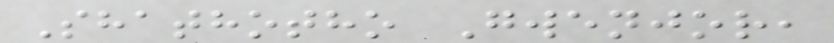Shathotho Gwenjor,
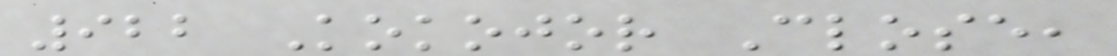922 Kokojor Close,
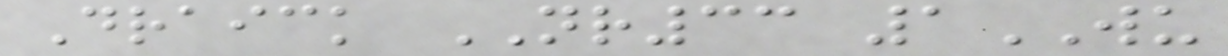Draick NR33 1WU
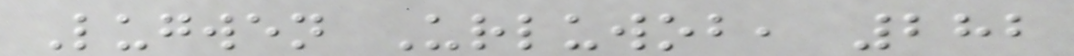Lugwen Urluwob, 282
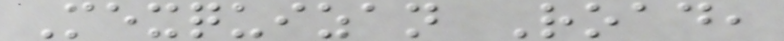Mexquizan Road,
